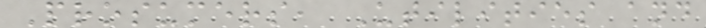Prosumers, Utilities and
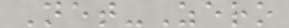Net-Zero
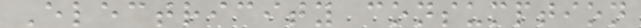Electricity consumption
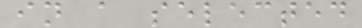in a selected
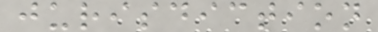jurisdiction
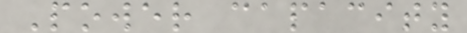Power capacity
